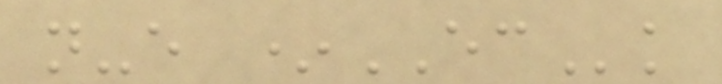n-e *ECk
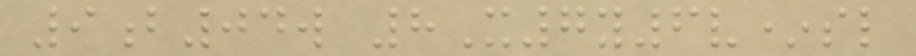9b04w 8X7y6v*sl
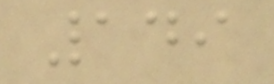149
